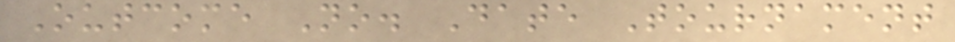Outcome No. Date Tournament
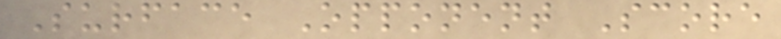Surface Opponent Score
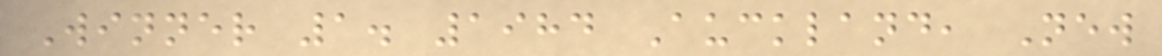Winner 1. 1984 Auckland, New
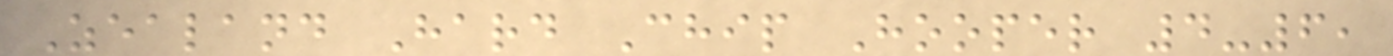Zealand Hard Chip Hooper 4-6,
